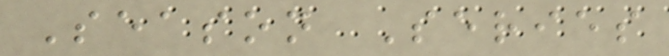Season Series
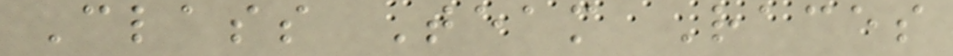Class Team Races
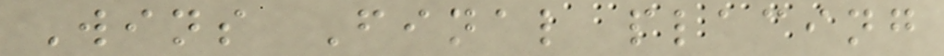Wins Final placing
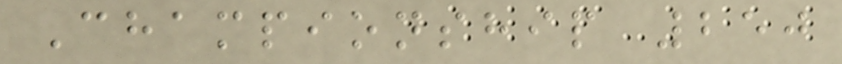Championship 250
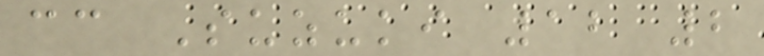cc Suzuki 12 2
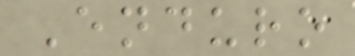Enduro
